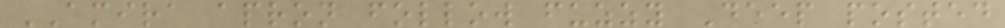AMIRA apron follow fuzzy Deep posted
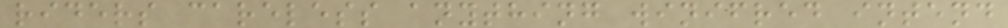riders careless anything winifred intend
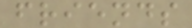friends
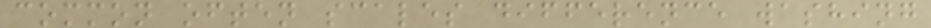common often scales difference washing
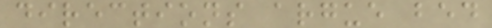directions argue bed
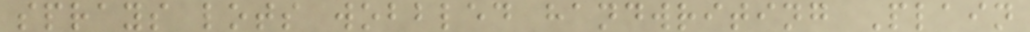sprays lots wobbled handwriting Plain
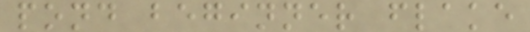pond beginner flake
